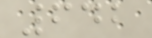642
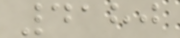4180
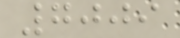7009
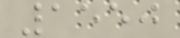1550
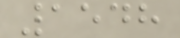1548
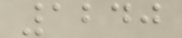1240
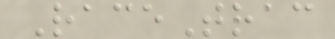RaceTrac
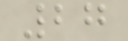27
